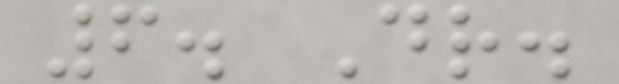6. Dr.
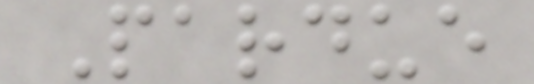Pardue
